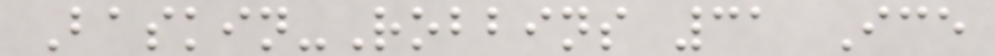Baskin-Robbins 31 Ice
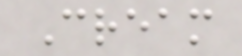Cream
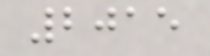2015
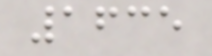1635
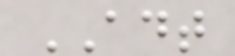ADT
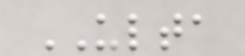ULTA
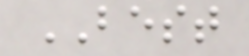BEST
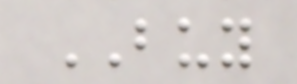BUY
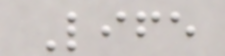Life
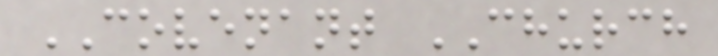COVENANT CHURCH
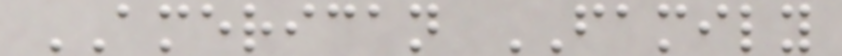AMERICAN FAMILY
